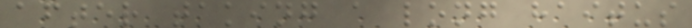after taking a long haitus
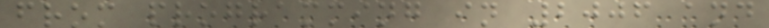from programming in 2006 and
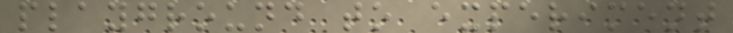playground to experiment
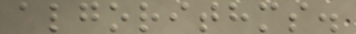algorithms.
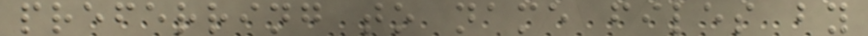preferring to name files by
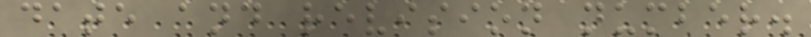date and revision number.
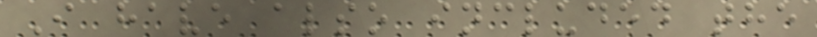I have also included the
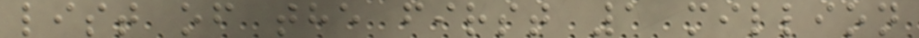list of the first 1 million
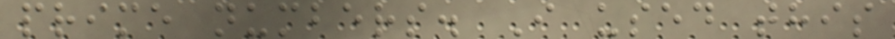prime numbers. I used this
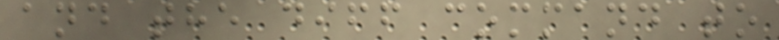and the diff command to
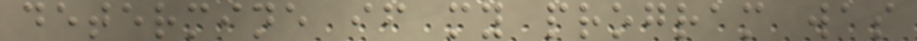determine if my program was
